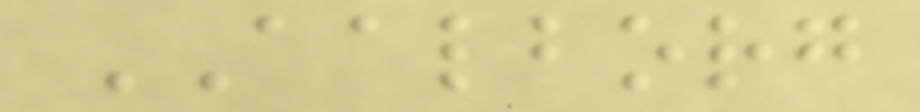AALBORG
